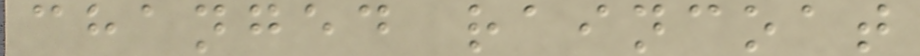changed raincoat
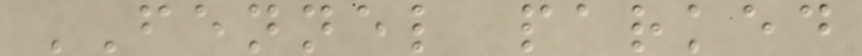FENNEL parked
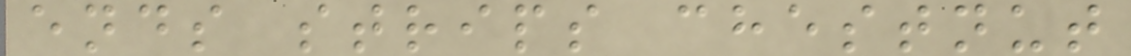ends strips chestnut
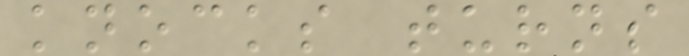knocks turns
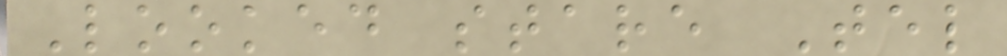Looked stare Tel
